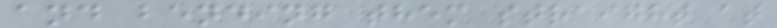and bending them straight at
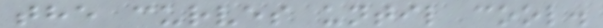the curves until cool.
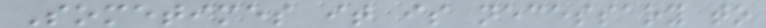Sometimes it is necessary to
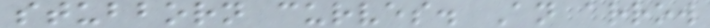stubborn curves. An arrow
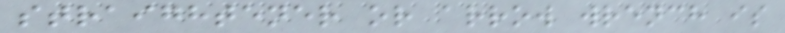straightener or arrow wrench is
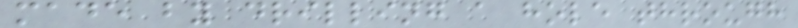made by drilling a hole through
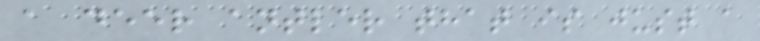a deer antler that is just a
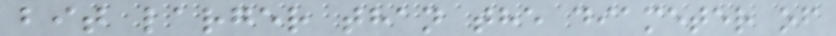bit larger than the diameter of
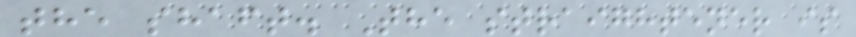the shaft. The straightener is
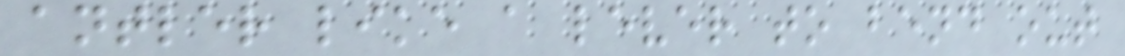antler like a lever to bend out
